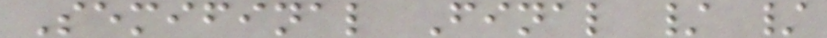Semifinal Final / /
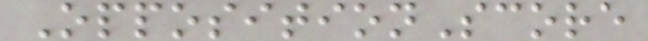OppositionScore
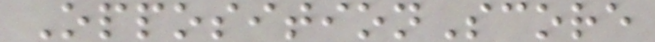OppositionScore
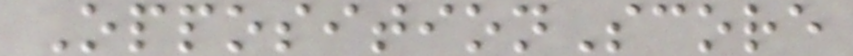OppositionScore
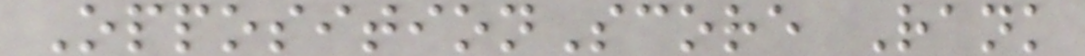OppositionScore Rank
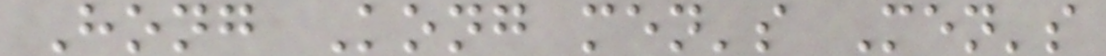Hong Kong men's Men's
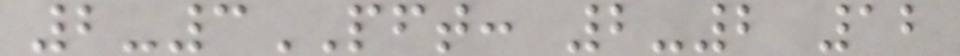2-3PFT: 2-2 12
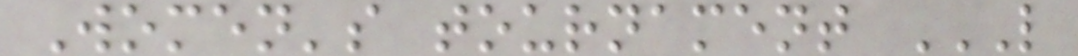Women's tournament L
